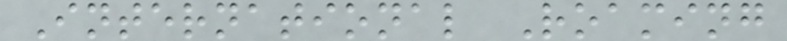International Roaming
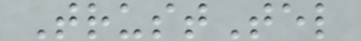TrustTel
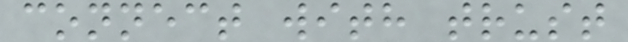connect with trust
